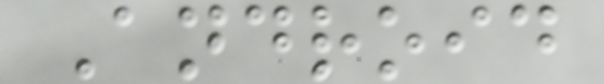Android
